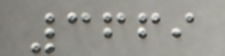3669
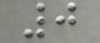0
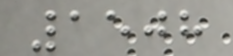1508
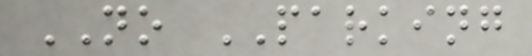NO PARKING
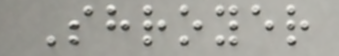Shroyer
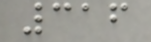316
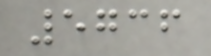5736
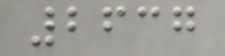2637
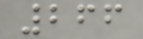266
